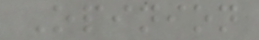Opinion
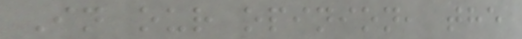In our opinion, the
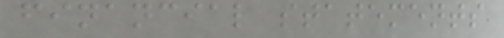financial statements
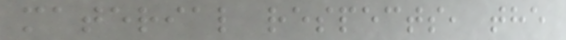material respects, the
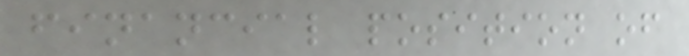financial position of
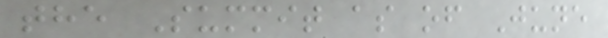the Summit as of June
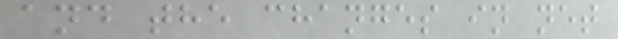and the changes in net
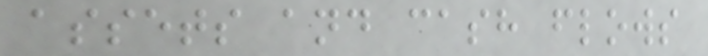assets and cash flows
